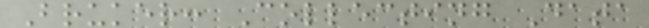Bruker: Collecting Data
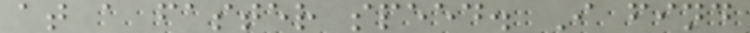at a faster speed. I find
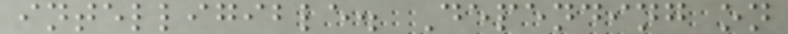intelligible. Depending on
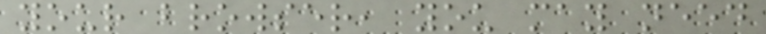your browser, you may need
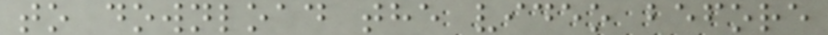to download the video before
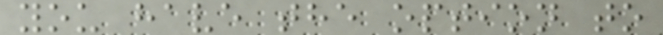you have the option to
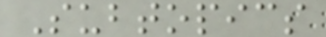Subtopics
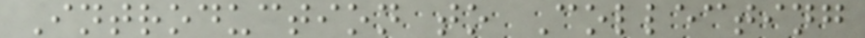Introduction to Collecting
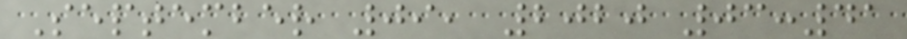September 09, 2020 03:41
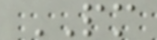PM
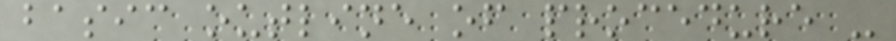basic outline of procedure -
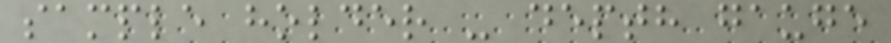sample holder - depth gauge
